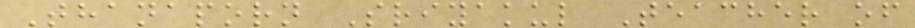Thanaporn Sriyakul Teacher of
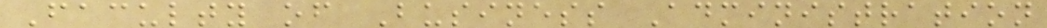Faculty of Business Administration
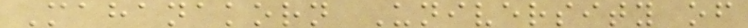Mahanakorn University of
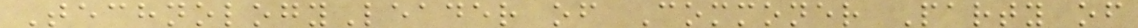TechnologyLeader of Commoner Party of
